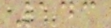143
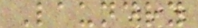Laundry
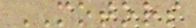MOTORS
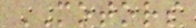MOTORS
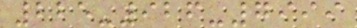225-926-7999
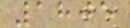1805
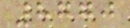8770
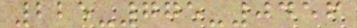225-775-0456
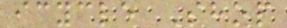icycle Shop
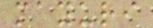mayuri
